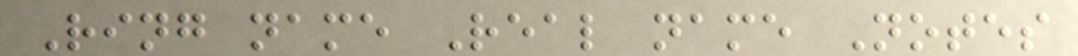Ring name Real name Notes
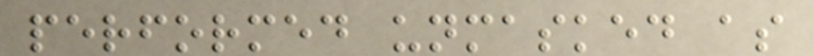performed unmasked as
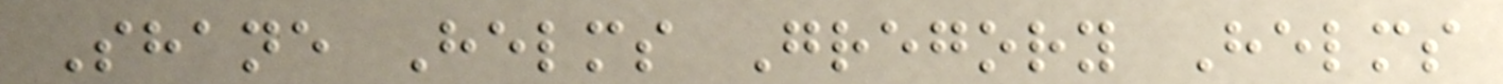Shane Helms Gregory Helms
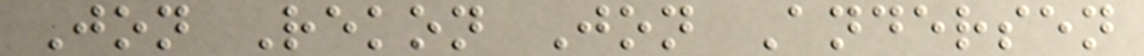Jon Rekon Jon Andersen
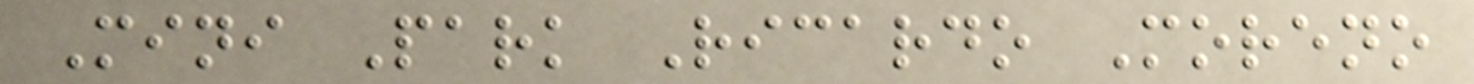Mini Park Ricardo Moreno
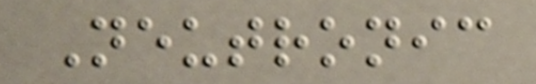Neutronic
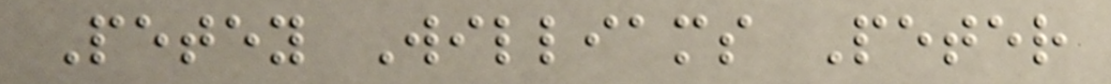Petey Williams Peter
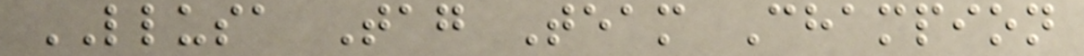LLUSA Tag Team Champion
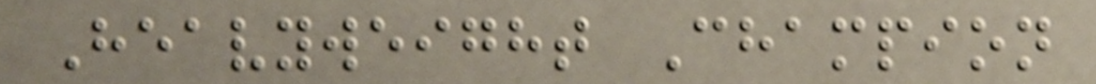Heavyweight Champion
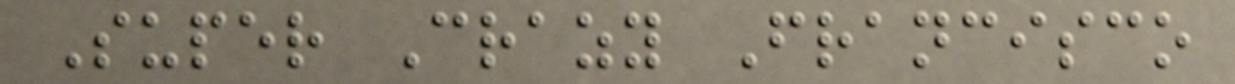Super Crazy Francisco
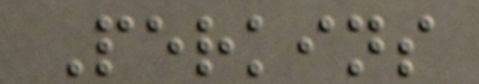Perkins
